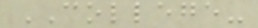COLLEGE-
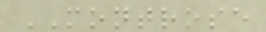MONTROSE
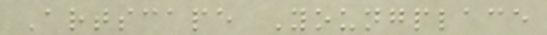Artscape Youngplace
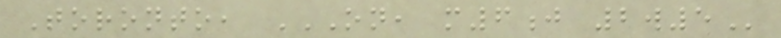Toronto, ON, M6J 2W5
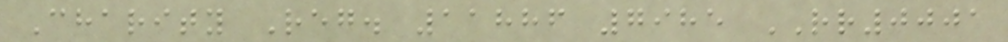Charity Reg. 11886 7985 RR0001
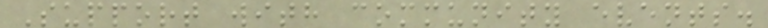Support with community events.
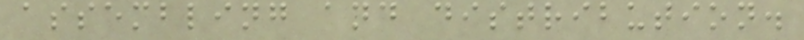assembling and distribution.
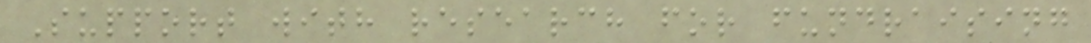Support with research for fundraising
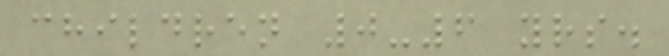children 0-6 yrs.
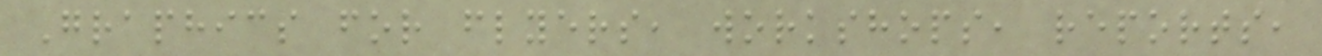Graphics for flyers, workshops, reports,
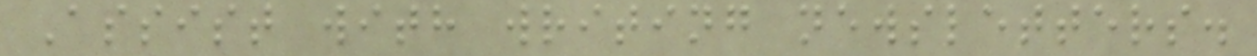Assist with writing newsletters.
